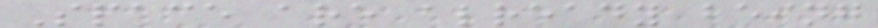Space are already being
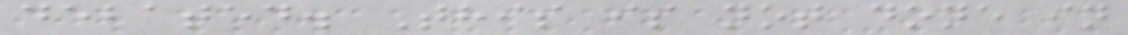debated. This is not done in
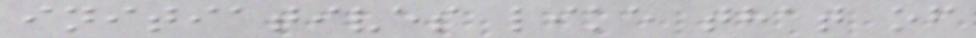initiatives like that of
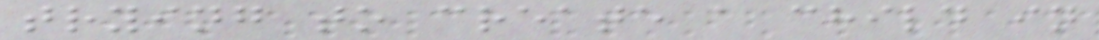trying to create a child in
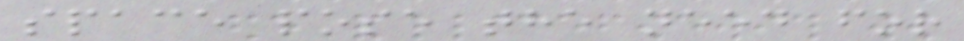space pose the need for
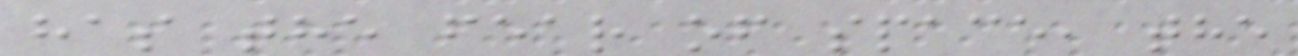has the fear of space, the
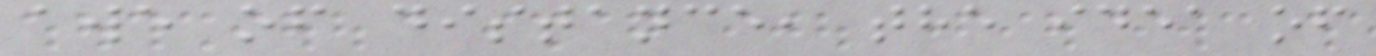awe of distance, the idea of
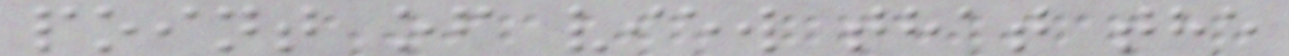point of view that the
